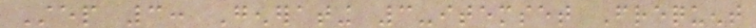Step 3: Generating 3-itemset Frequent
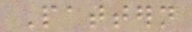Pattern
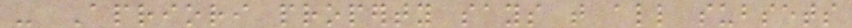- Apriori property says that all subsets
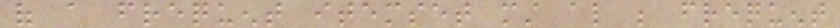of a frequent itemset must also be frequent
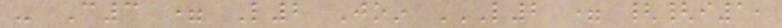- C3 = L2 Join L2 = {{I1,
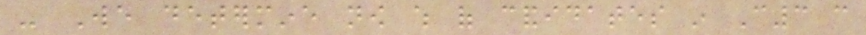- We determine now which of candidates in C3 can
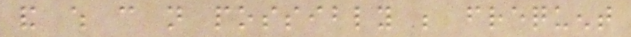and which can not possibly be frequent
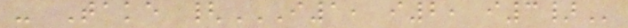- Take {I1, I2, I3}
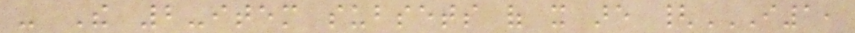- The 2-item subsets of it are {I1,
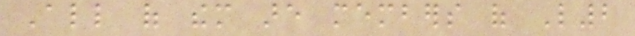All of them are members of L2
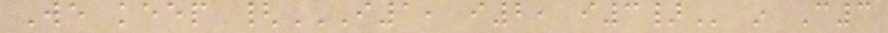We keep {I1, I2, I3} in C3
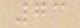73
